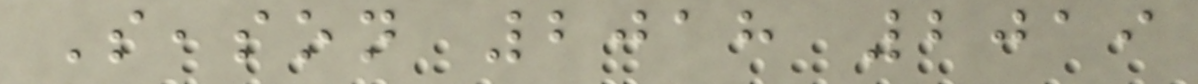Season 2018 2019
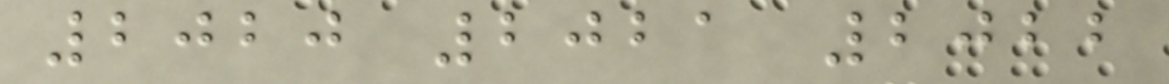2020 2021 2022
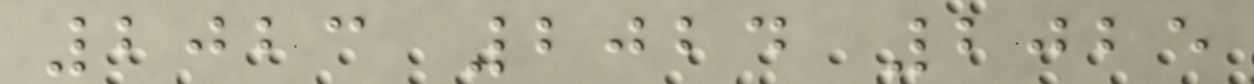2023 2024 2025
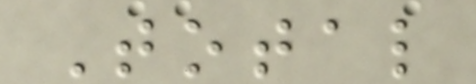Total
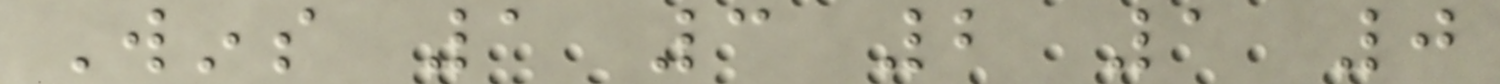Wins 1 3 2 1 0
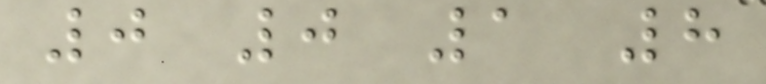0 0 1 8
